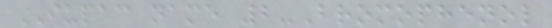IUPAC name 2-Bromophenol
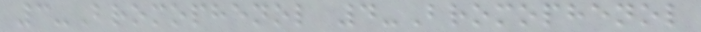3-Bromophenol 4-Bromophenol
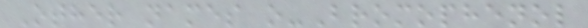Other names o-Bromophenol
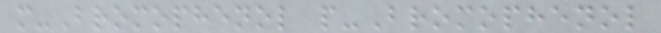m-Bromophenol p-Bromophenol
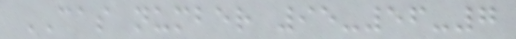CAS number 95-56-7
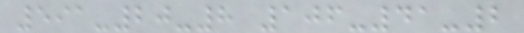591-20-8 106-41-2
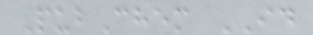PubChem ID
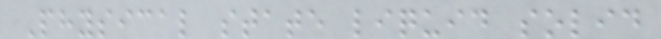Physical state liquid solid
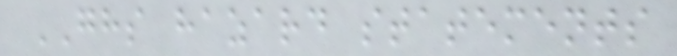GHS hazard statements
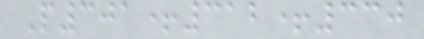P301+312+330
